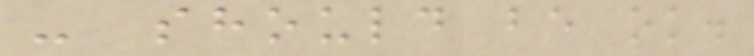- should be ok.
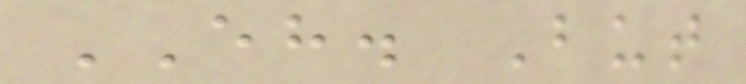EH. But
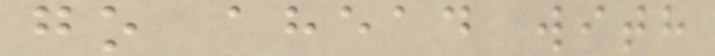go ahead with
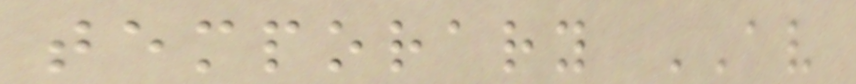temporary AV
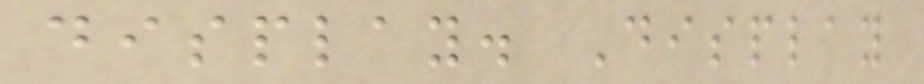display. Display
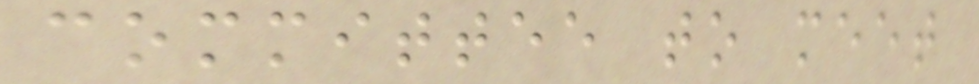committee to meet
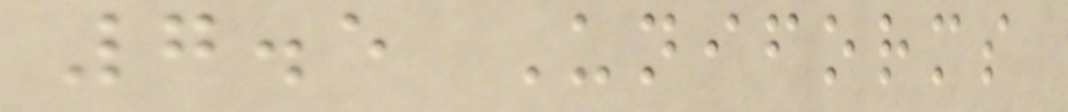7.5 Uniforms
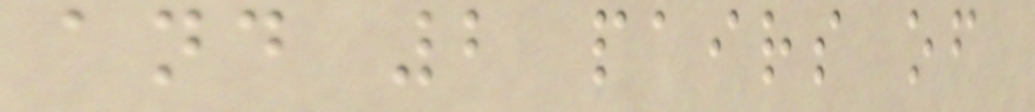and 2 pairs of
